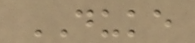DUKE
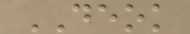DEOK
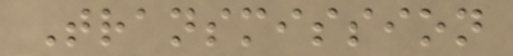Transmission
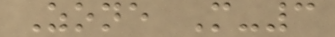Zone M-3
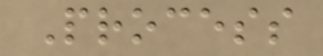Process
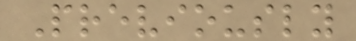Previously
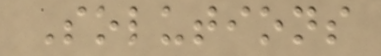Solutions
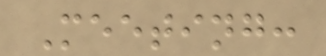Meeting:
